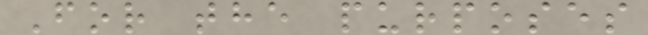For the purposes
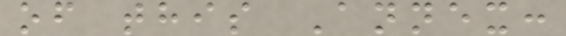of this Annex:
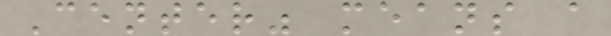Center" means a
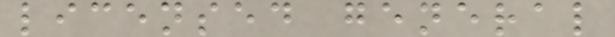licensed general
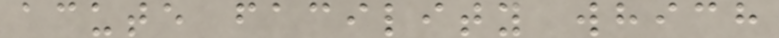acute facility which
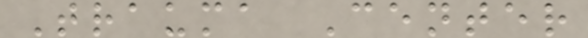Trauma Center
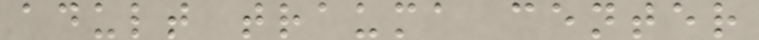adult trauma center
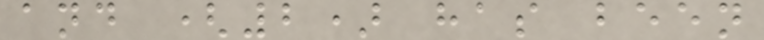and (2) has been
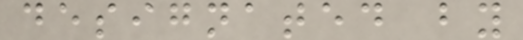designated by
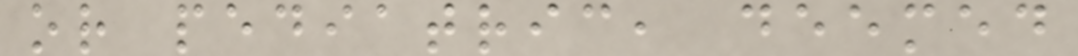or pediatric, deemed
